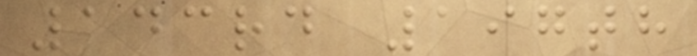143rd 197th
